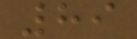89
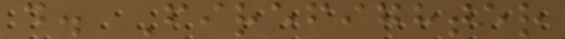d. Firefighter
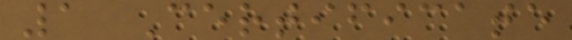1 Certificate
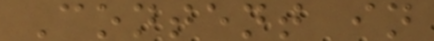Content in
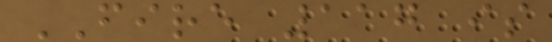FIRE 117 is
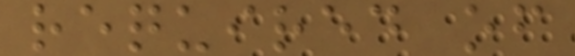required of
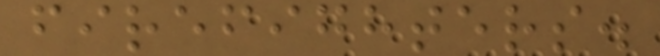firefighters.
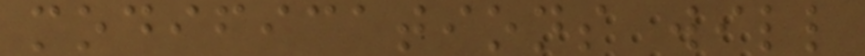modifications will
